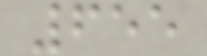655
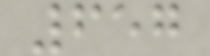657
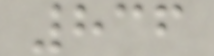836
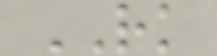RK
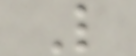L
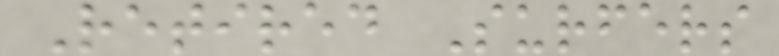Retired Surfers
